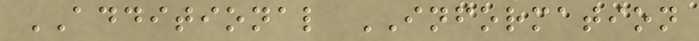ADDITIONAL INFORMATION
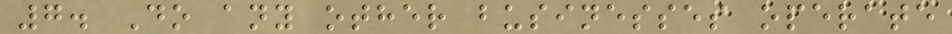7. Do any other businesses operate
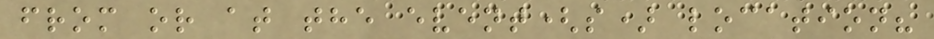from or at the event(s) location?
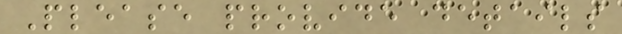Please provide details
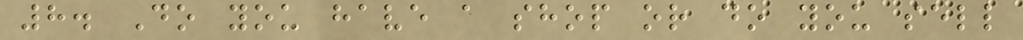8. Do you have a shop or do you sell
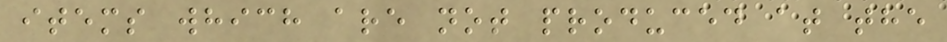items which are not produced at the
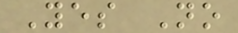Yes No
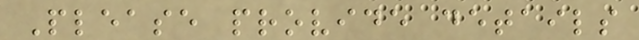Please provide details
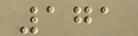171
